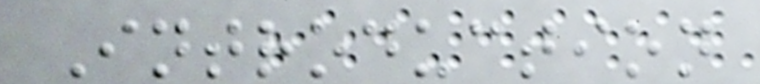Introduction
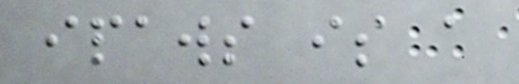ipaws is a
